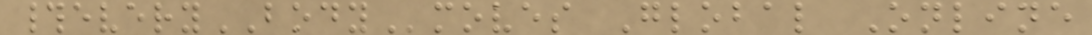#everyBODYmoves Global Online
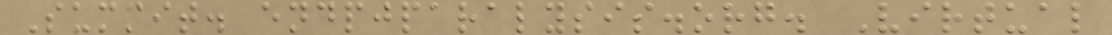Summit. endpjparalysis.org. Virtual
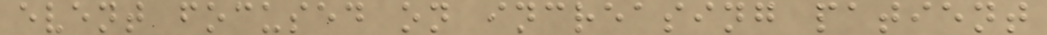event focused on increasing patient
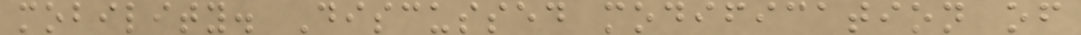mobility. Discussed modification of
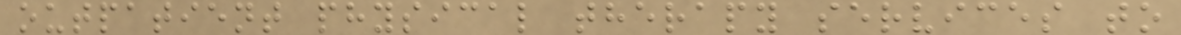outpatient physical therapy services to
